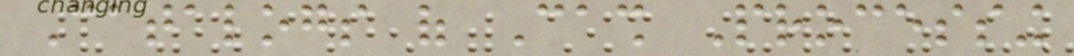Catalogs of Cash Processing
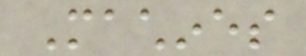Machines
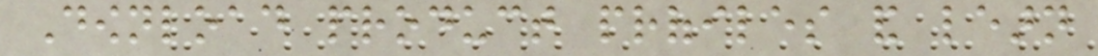Download product profiles and learn
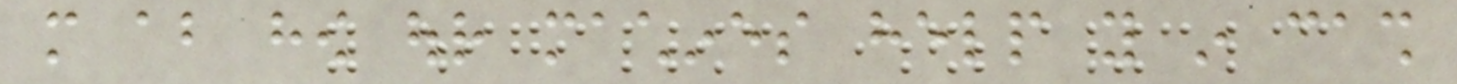more about how our machines help you in cash
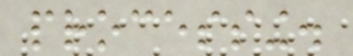processing.
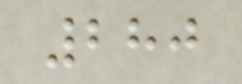280
